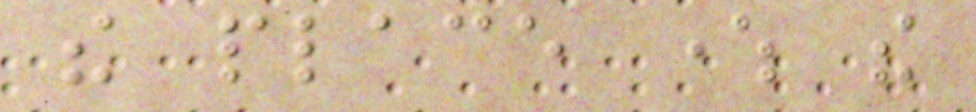the place where the
